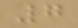7
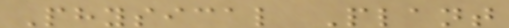Physical Plant
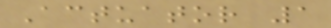Actuator 1
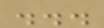...
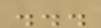...
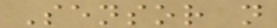Sensor n
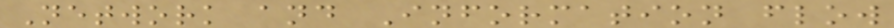Network and Information flow
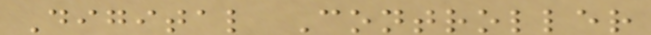Digital Controller
